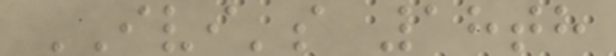IVI's 18th
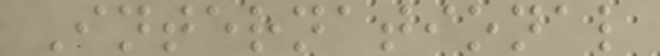International
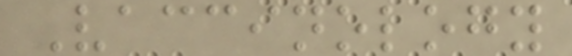Vaccinology
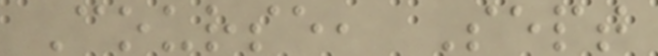Course, Sept
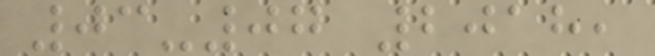03-07 2018,
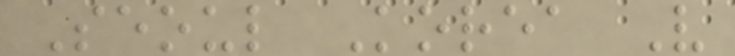Seoul Korea V
